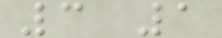3 1
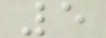5
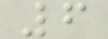6
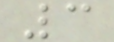3
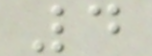4
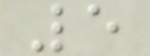5
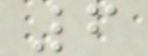6
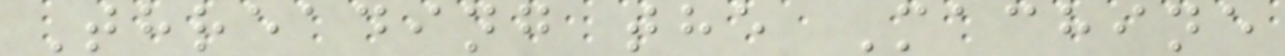Threading the Machine
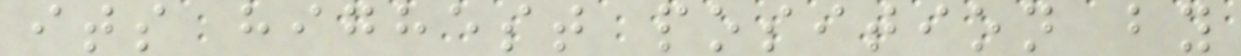its highest position by
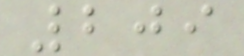209
